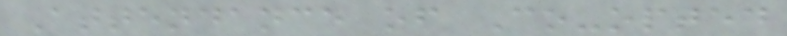Attendance of Co-opted
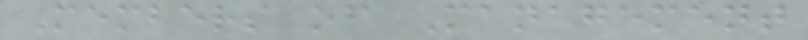Members of Management
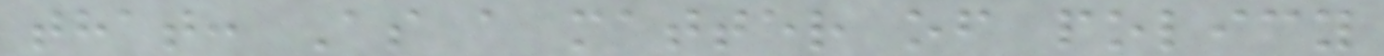that: As a matter of policy
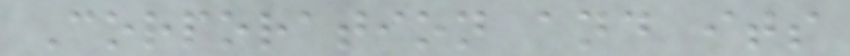Corporation and its
